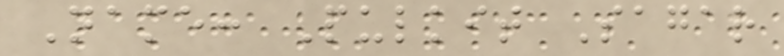Name: Pulkit Sagar
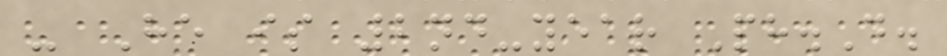- He is 2nd-year Ph.D.
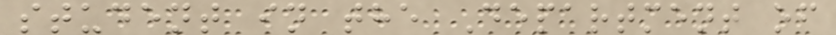student in the Department of
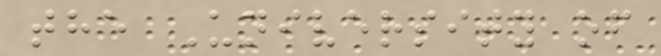the University of
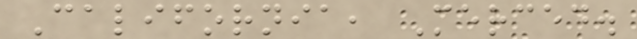California, Merced.
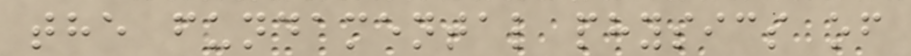the fundamental physics of
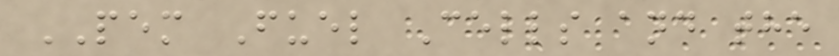PEM Fuel Cells and the
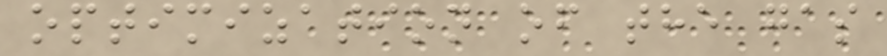optimization of the gas
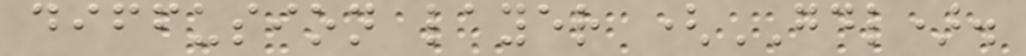diffusion layer (GDL).
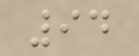94
